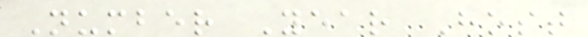Number Year Host
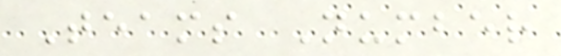Teams Number
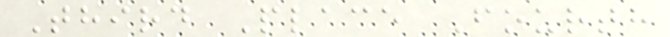Third Place Fourth
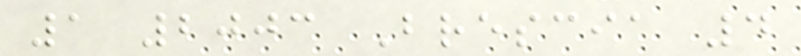1 2003 Brescia 4
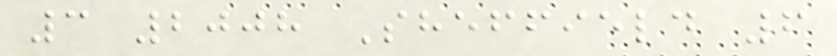3 2008 Sheffield 6
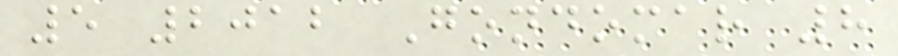5 2012 Gondomar 8
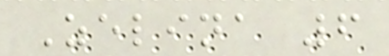Zelina 6
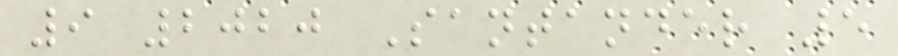9 2020 Santander 5
